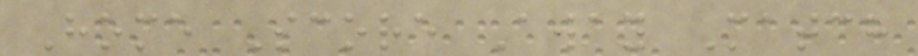Home Score Away Match
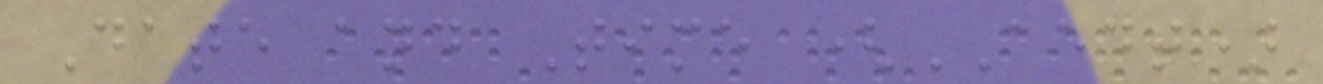Date and Time (AEDT)
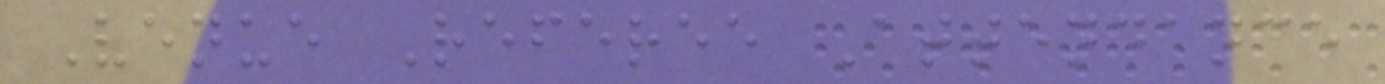Venue Referee Attendance
